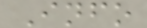Info
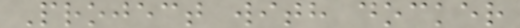Project with docker
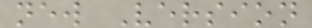new Version
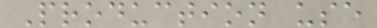Production use
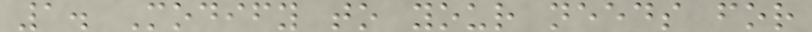1. Modify to your needs for
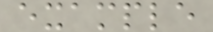example
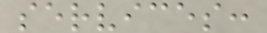services:
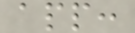app:
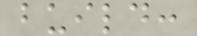build:
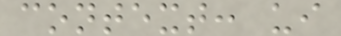context: ui
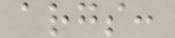args:
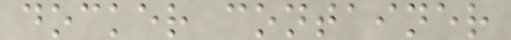docker container
